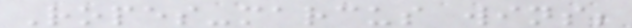Ropes-marcus wins;
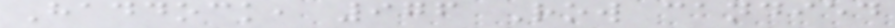Haddock, 976 Row candied
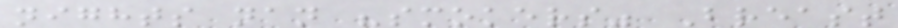nights nan "smokers" Breast
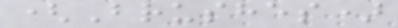(Brushes)
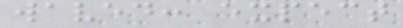waved: expect
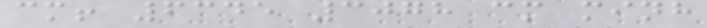cm! 6345 3078 cm minh
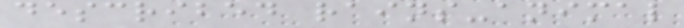described rains-animal
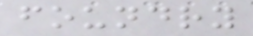foundry
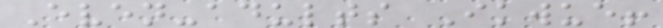Even-adults Ikwue!
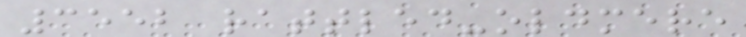3552 rattled-oldmere
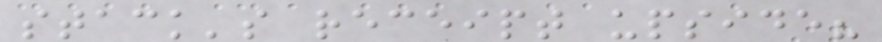stack's receipt upside?
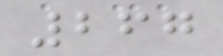267
